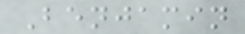Benjamin
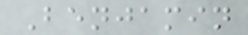Benjamin
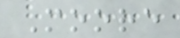Moore
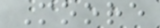Moore
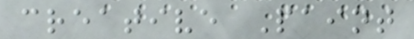creative Paint
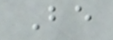Be
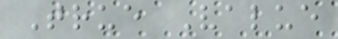True Value
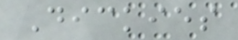Dickies
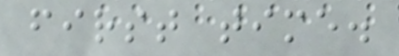first time.
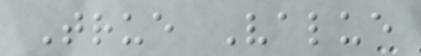True Value
